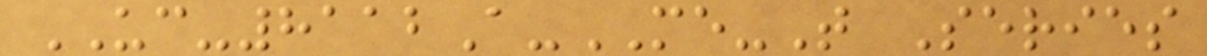UC-8112A-ME-T Series
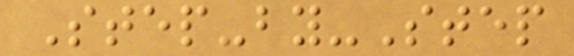Step-by-Step
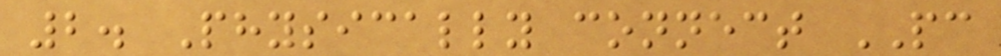2. Physically connect PC
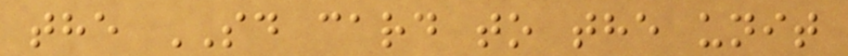the SD card to the unit
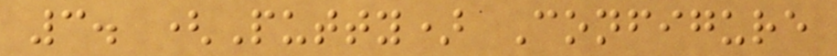3. (Putty) Configure
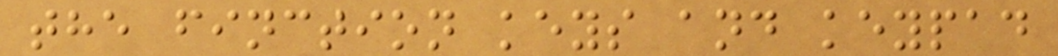the finction keys and keypad
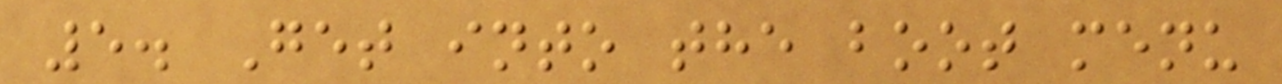5. Get into the boot menu
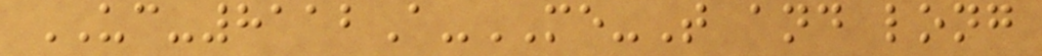UC-8112A-ME-T and long
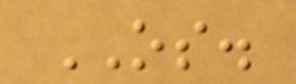OS.
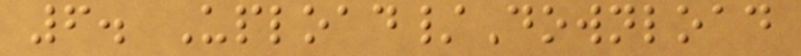6. Upload/Download
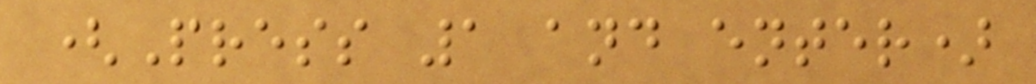(Press 1 and enter)
